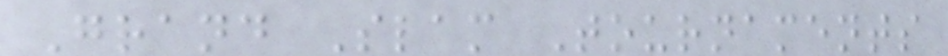Grand Slam Tournaments
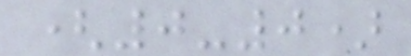(0-0)
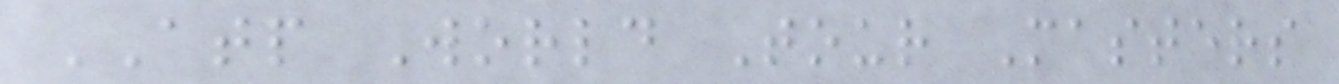ATP World Tour Masters
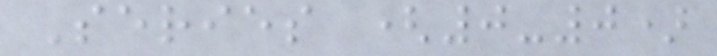Series (0-0)
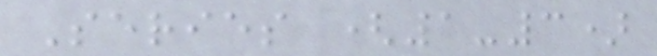Series (1-3)
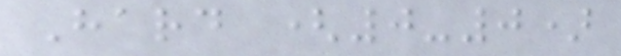Hard (0-0)
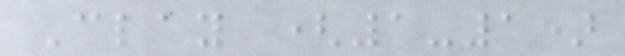Clay (1-1)
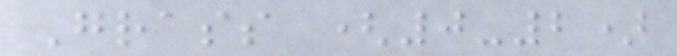Grass (0-2)
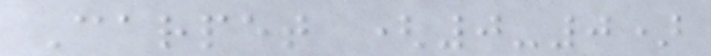Carpet (0-0)
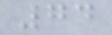74
